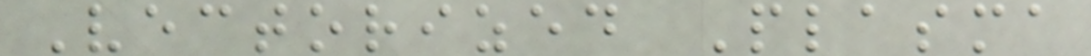Vectorized Plasma
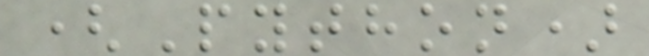(Python)
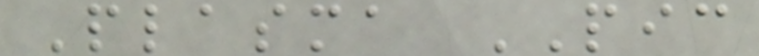Plasma PIC
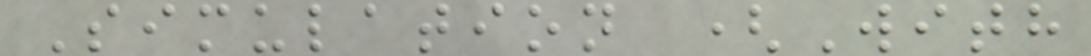Simulation (With
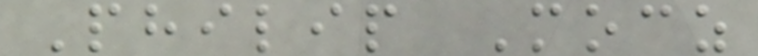Philip Mocz
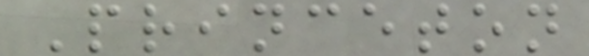Princeton
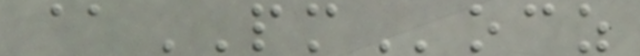@PMocz
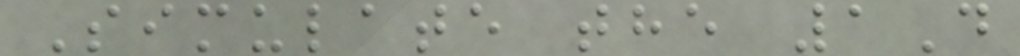Simulate the 1D
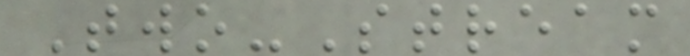Two-Stream
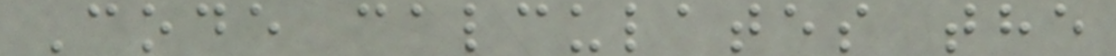Code calculates the
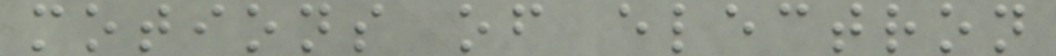motions of electron
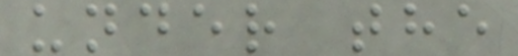under the
